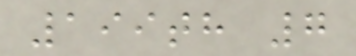199th 7
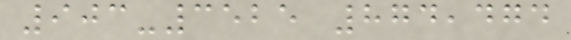903-3525 874,474
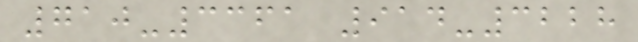710-3361 914-3228
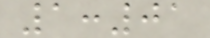1:01
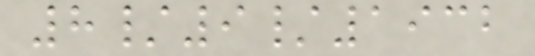8/9/1932
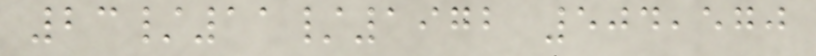23/11/1972 504,570
